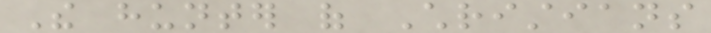The hunter of Christians
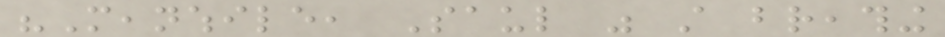"Meanwhile, Saul was still breathing
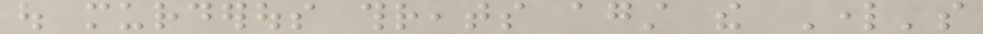out murderous threats against the Lord's
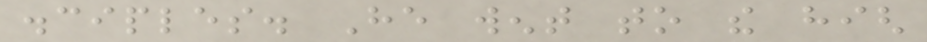disciples. He went to the high
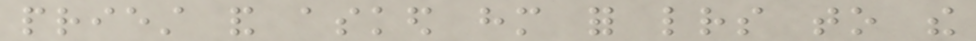priest and asked him for letters to the
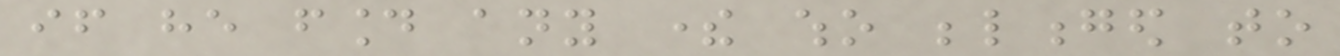if he found any there who belonged to
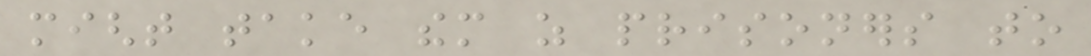might take them as prisoners to
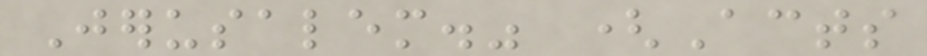Jerusalem." (Acts
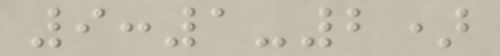9:1-2)
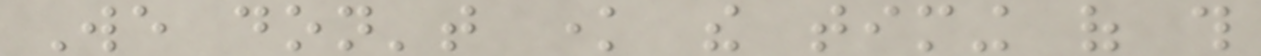We don't know the timing of this
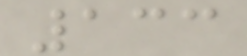133
